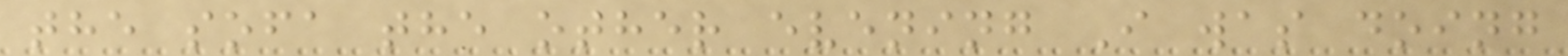the sofa the other evening I was doing
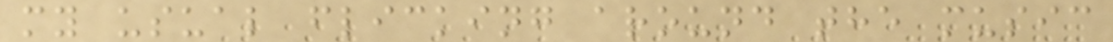my usual flicking around the music
